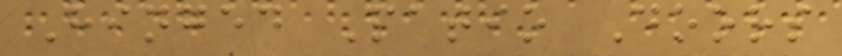Hinged Patio Doors
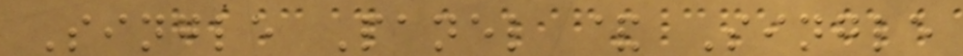Single Panel & Single
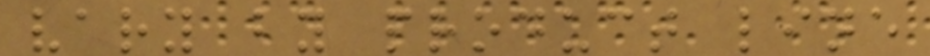vary by product line
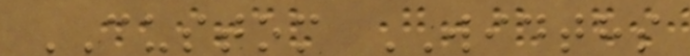CUSTOM WIDTHS
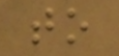to
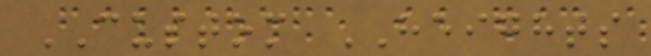CUSTOM HEIGHTS
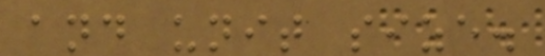and unit size.
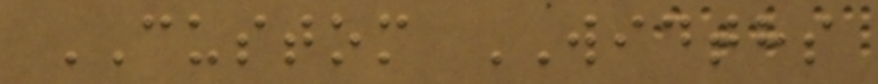CUSTOM WIDTHS
